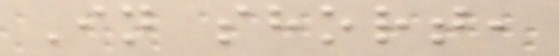In short,
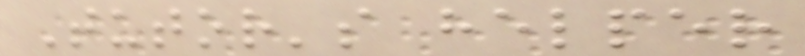Tutor's helper
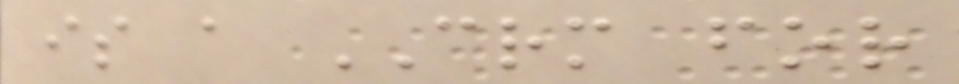is a CRM for
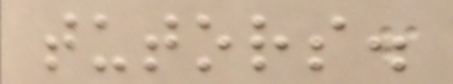tutors.
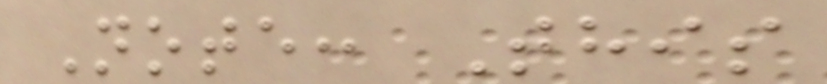Note: This
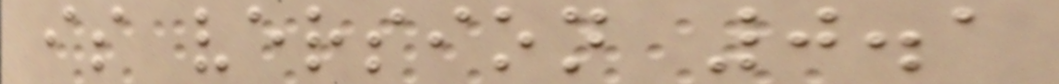is version 0.1
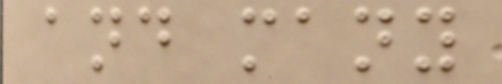and many
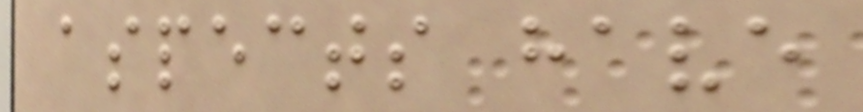aspects have
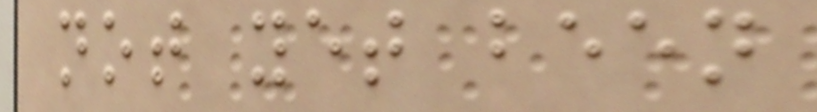not yet been
